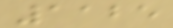1125
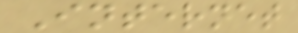Internet
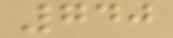740
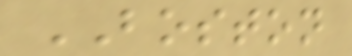BOSTON
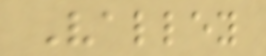Valley
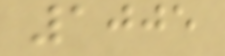1005
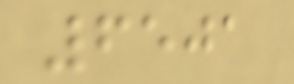6501
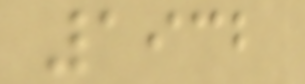1932
